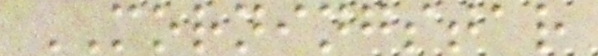MORNINGSTAR
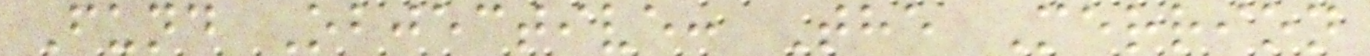Fund Objective: The Merrion
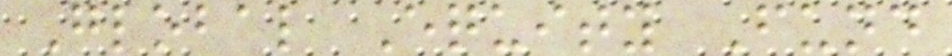Global Equity Fund
